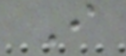I
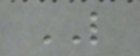LIKE
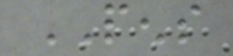PENS
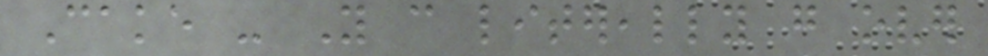Cake - You can litereally go over
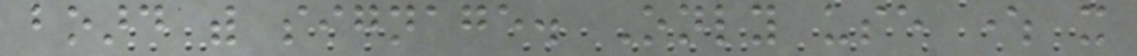board with signage. Only use where it
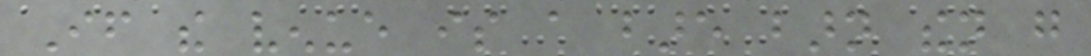If the venue is a bare barn then go
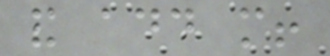and add more!
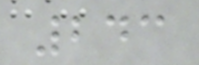243
